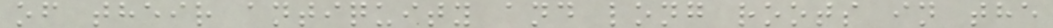of their antiquity and long roots in the
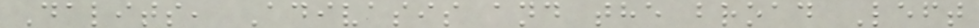Dalits, Adivasis and the broad Left
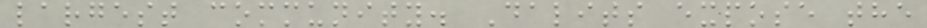largest community. Dalits expose the
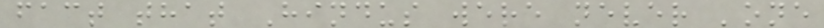fact that Hindus were never 'one
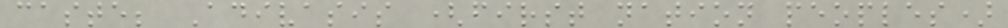caste; Adivasis (first nation peoples)
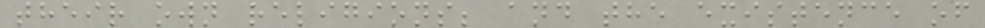their own religions; and the existence of
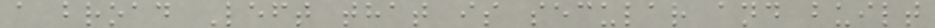a broad Left that is secular and built
